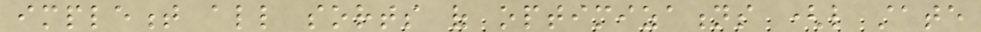implement all sorts of optimizations (like state
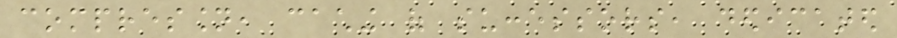compression, caching of successors, dedicated
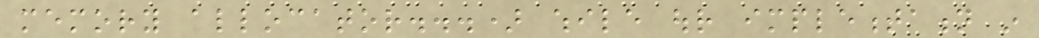memory allocator...) while our implementation in
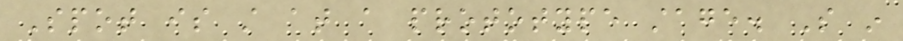Spot is still at a prototype stage. So in
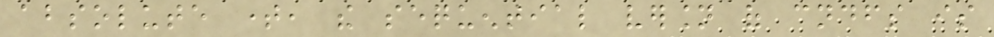absolute time, the sequential version of cndfs is
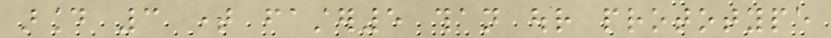around 3 time faster5 than our prototype
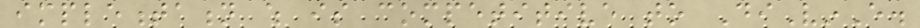implementation which is competitive to DiVinE.
